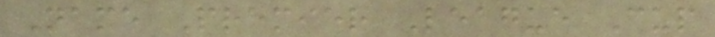Name Premier League Cup
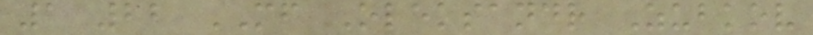1 22 MF Oleksandr Zubkov
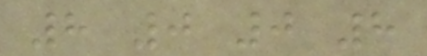8 0 0 8
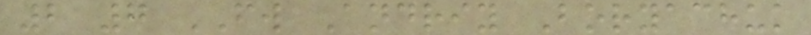2 7 FW Andriy Boryachuk
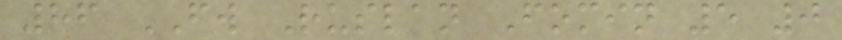86 FW Ruslan Fomin 5 0
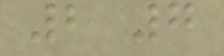2 7
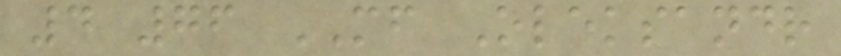4 76 MF Oleksandr
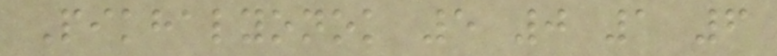Pikhalyonok 5 0 1 6
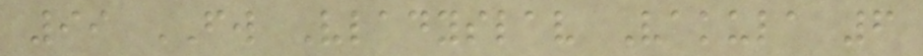99 FW Vladyslav Vakula 6
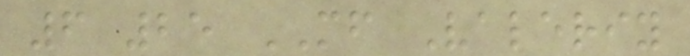6 25 MF Valeriy
